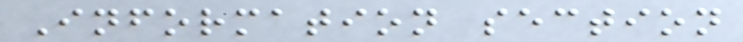Information section
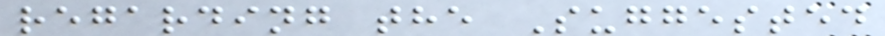regarding the Suggested
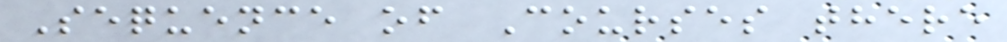Sequence of Courses there
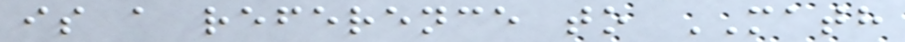is a reference to MATH
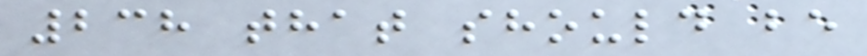238 that should be
